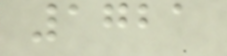1721
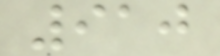910
